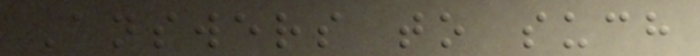Answers to such
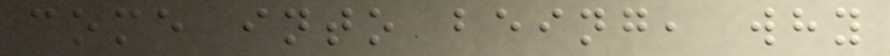come into being, why
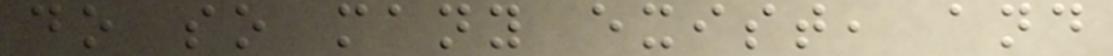do so many exist, and
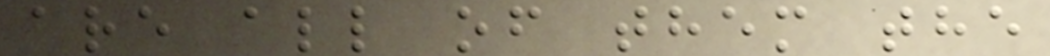are all of them the
